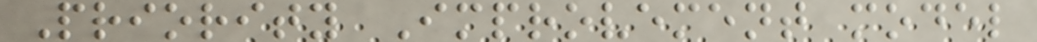Priority Improvement model
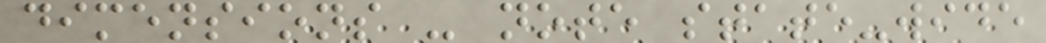dimensions - note state-wide
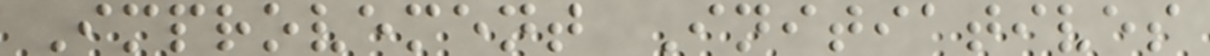Improvement Initiatives
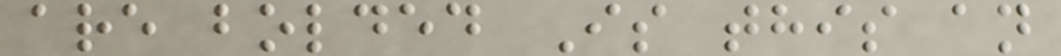are bolded Is this an
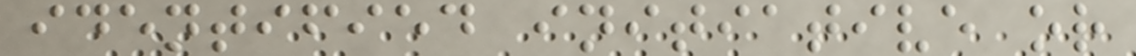identified initiative or
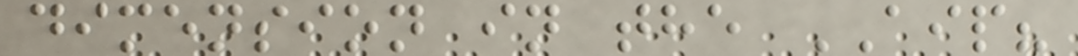dimension in the AIP?
